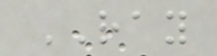RAY
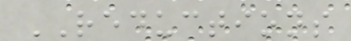REDUCTIONS
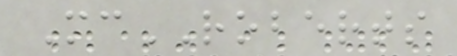McROBERTS
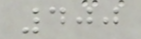400
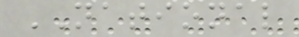NATIONAL
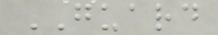GUARD
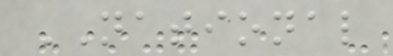NATIONAL
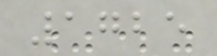1725
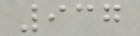937
